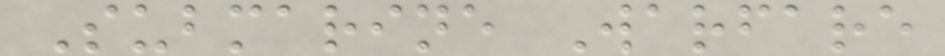Submarine Warfare
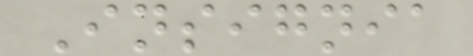Insignia
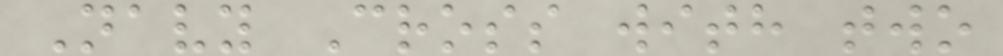Navy Cross with two
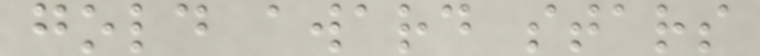gold award stars
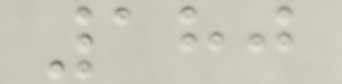180
